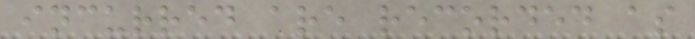incurred are recorded as
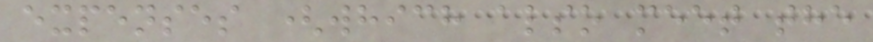expenses (which also meet the
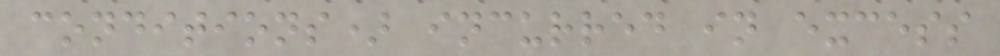conditions) incurred in excess
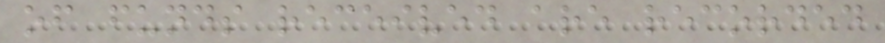of funds received are recorded
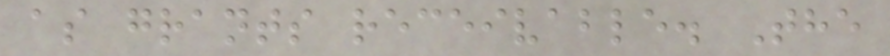as grants receivable. The
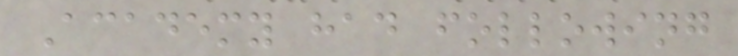Academy had following
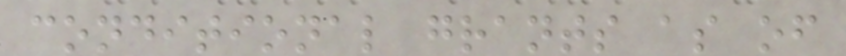conditional grants as of
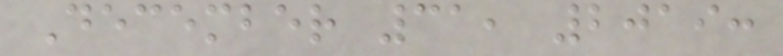December 31, 2019:
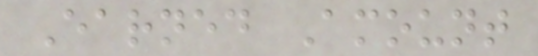Earned Amount
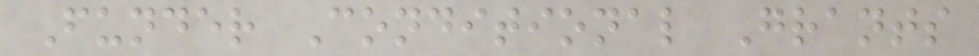Funder Conditional Grants
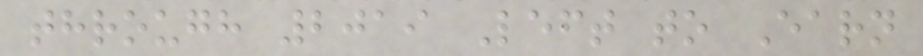through 2019 Left to Earn
